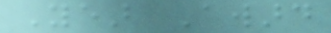Year Award
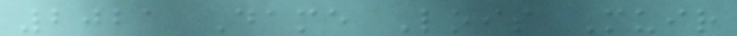2021 Dame Lois Muir
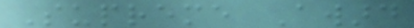Supreme Award
